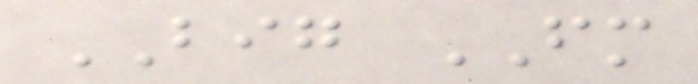BIG FM
